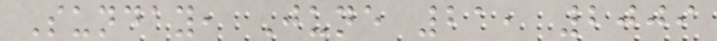Sunday, June 21, 2009
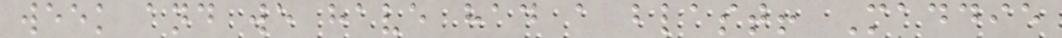week and we have had a blast! Maddie
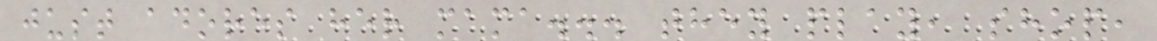just adores her mama... they play, shop,
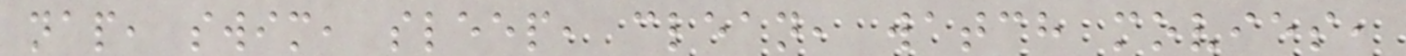nap, swim, sleep, clean, watch movies,
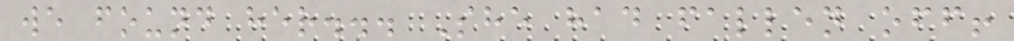we found her... She had fallen off!
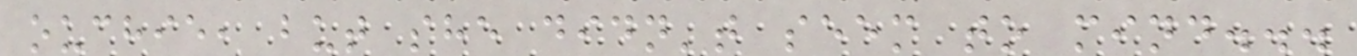ouchie, but she didn't seem to mind...
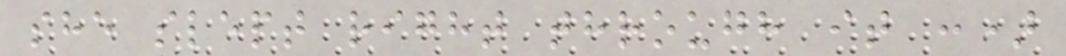she slept right through it :)
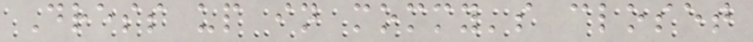Dress up in mommy's closet
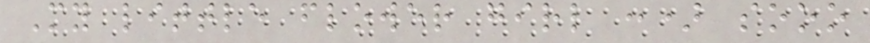My little flower girl :) sooo
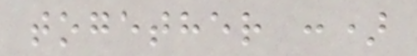together :)
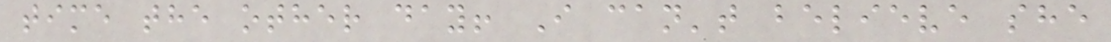time the other day! I can't believe she
